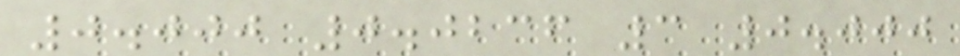0.000 0.0236 3 0.000
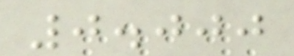0.000
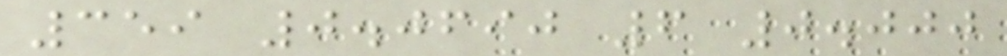359 0.0690 6 0.000
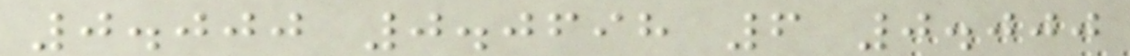0.000 0.0698 6 0.000
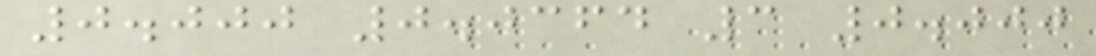0.000 0.0364 3 0.000
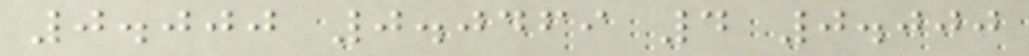0.000 0.0469 4 0.000
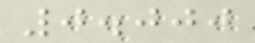0.000
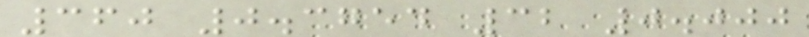360 0.3754 32 0.000
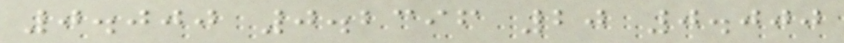0.000 0.2396 20 0.000
